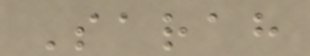Sarah
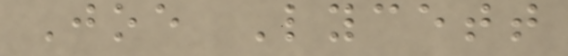Joe Lycett
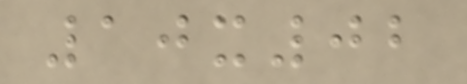10x02
